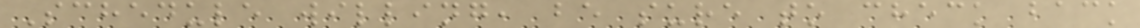Schedule willing, be sure to check back
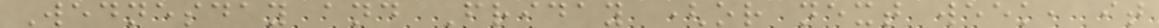Wednesday and Friday (or next week, it
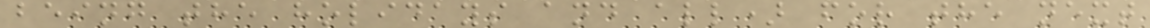being the holidays and all) for the next
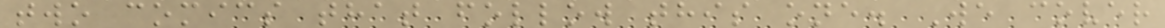two comics that follow this one. We cover
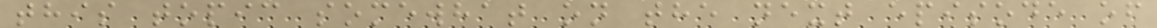this topic somewhat on the next episode of
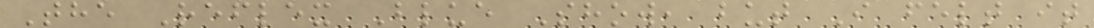The Reflex Blue Show, but I felt it
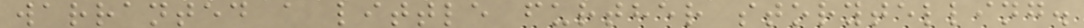warranted a little further storytelling.
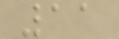11
